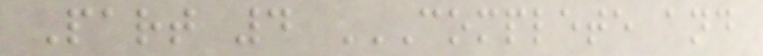Part 4 COMPLETE AND
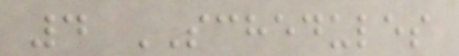4 SCHEDULES
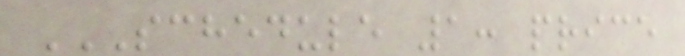SCHEDULE 1: PRICE
